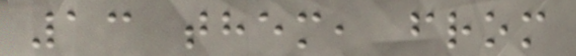13 them, from
